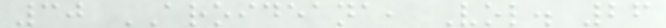30 AROIDEANA, Vol. 26
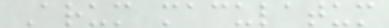Arum maculatum
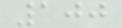100
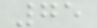75
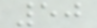50
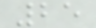25
